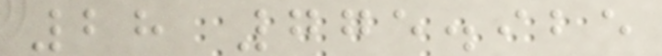28 775.925
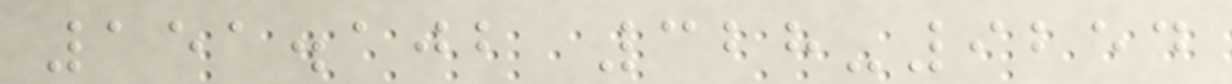151.102 328-9254
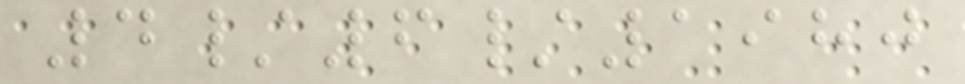4/6/1980
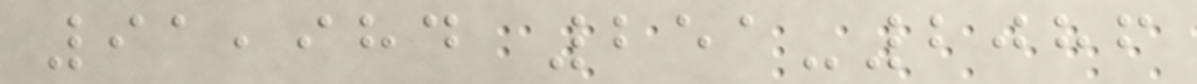91,984 251-2086
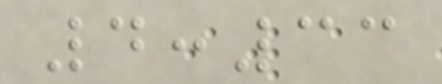4:33
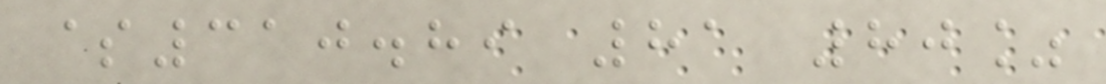$310.89 81 80%
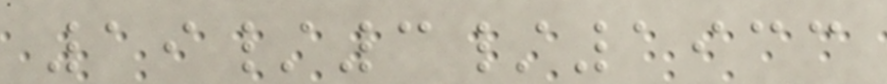19/3/1933
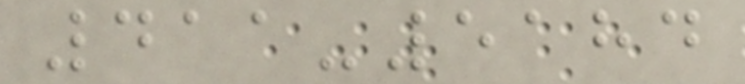411-5184
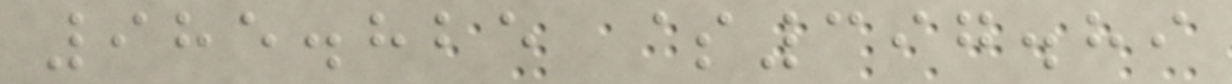985.825 $397.89
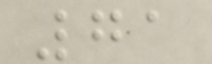71
